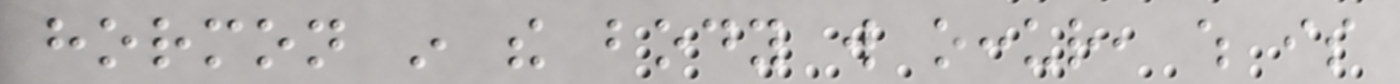hormon in the body will occur, which is
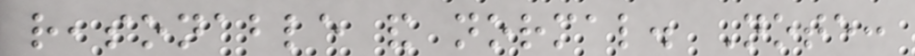reasonable and normal. Note:
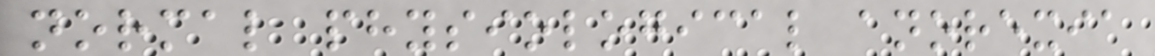normal physiological anorexia
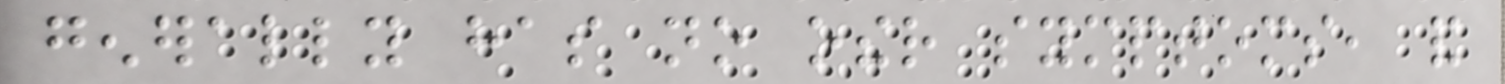generally has no other symptoms, and
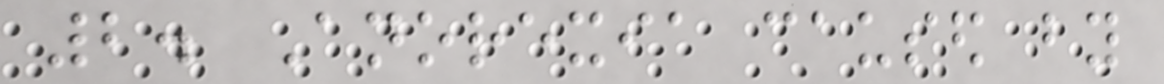2. Anorexia caused by
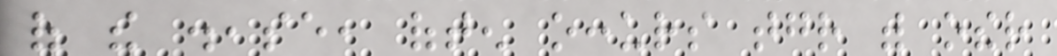of the disease, often occurs together with other
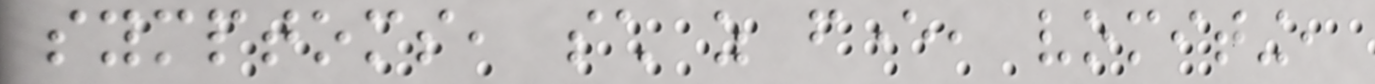symptoms, such as fever, vomiting,
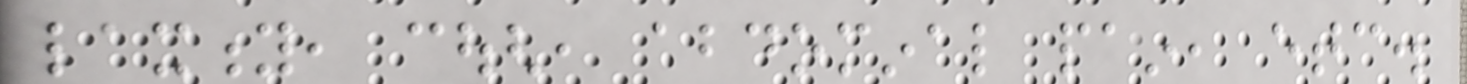laxity, cough, abdominal pain, etc.
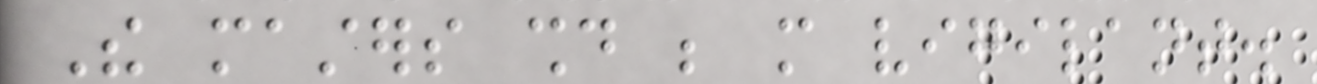The masters should be more vigilant.
